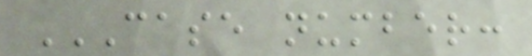CASE NUMBER:
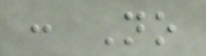: No
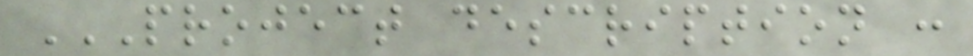PROJECT DESCRIPTION :
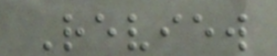Review
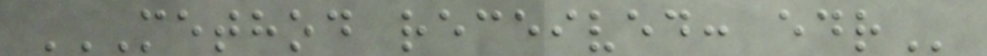METHOD RECEIVED: EDR
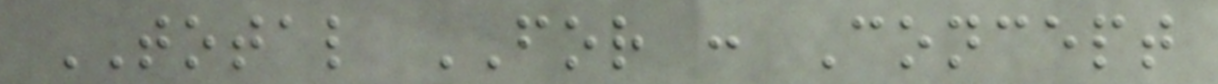TOTAL FOR : Concept
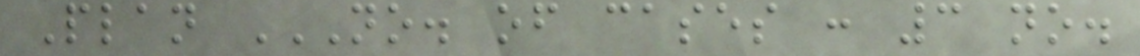Plan NO. OF CASES : 3 NO.
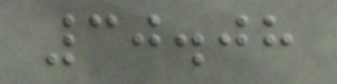30.08
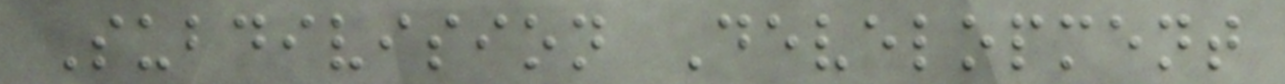Subdivision Development
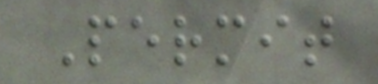Permit
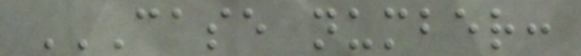CASE NUMBER:
